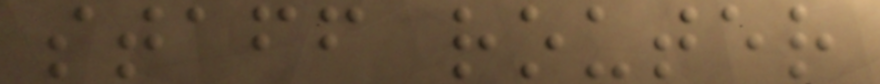staff router
